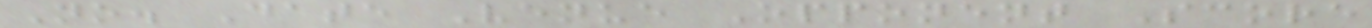No. Date Venue Opponent Score
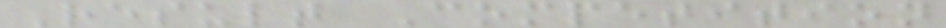Result Competition
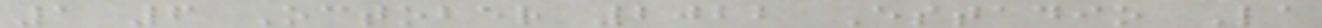1 6 October 2022 Estadio La
